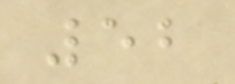52
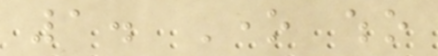1. One who
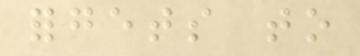forgets to
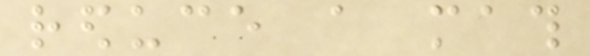reduce a math
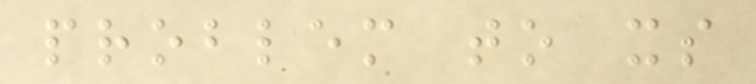problem to its
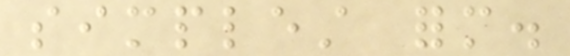simplest form.
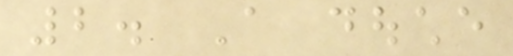2. A douche
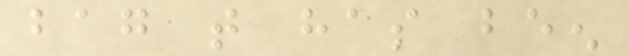bag that has been
